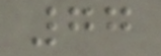77
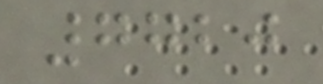7720
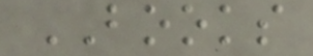BOOKS
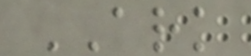ARK
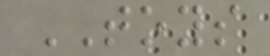TOYS
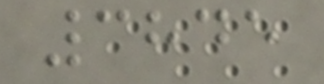3845
